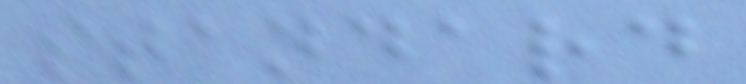standard
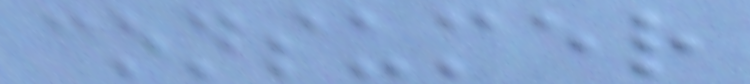consumer
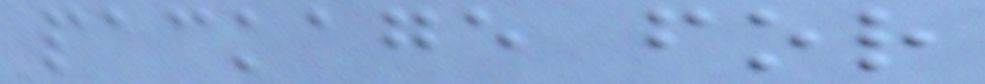package for
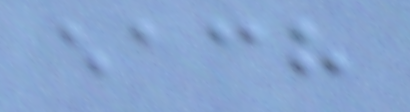each
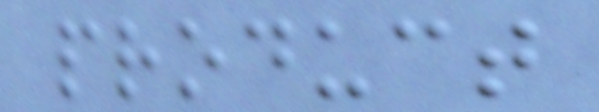product
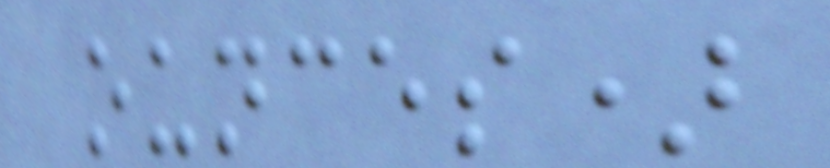ounces)
